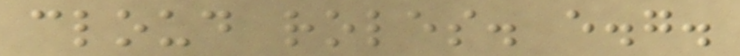cloud roles. e.g.
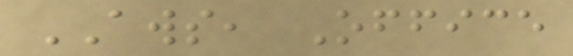AWS, Office
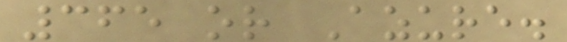365 or Azure.
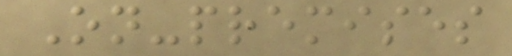On-premises
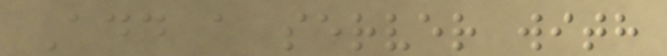Add a server with
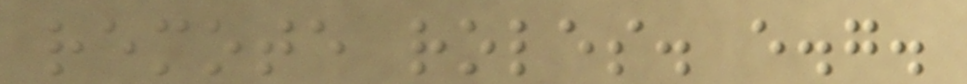remote roles. e.g.
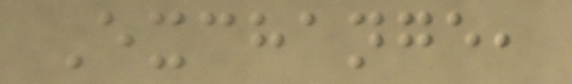Exchange,
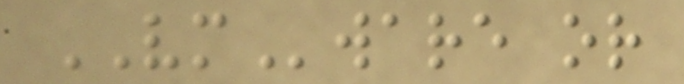VMware or
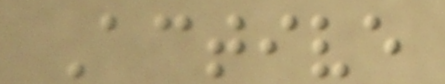Active
